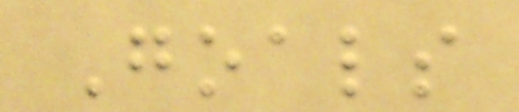Goals
